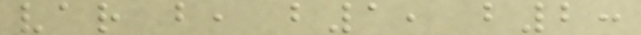var b, b1, b2:
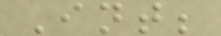Int;
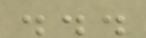...
